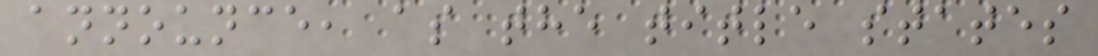announce, as the title states
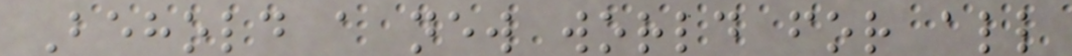Behold a new world for all
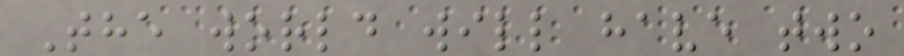The world will have two
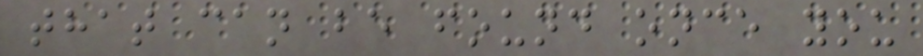that can be found once you
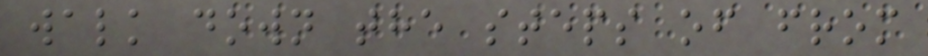walk down the steps of from
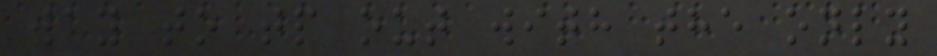way to tp out with the only
